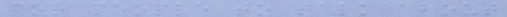for people to talk about
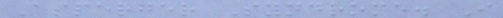Asperger Syndrome. I
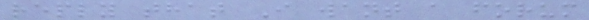reply that I want a forum
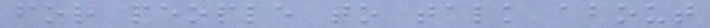for people to talk about
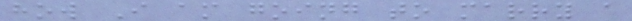how I am going to marry a
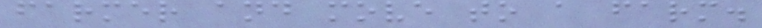farmer and move to a farm.
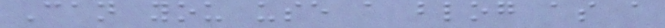Can you use a blog as a
